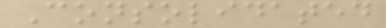Consolidated
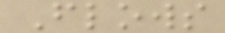Flows
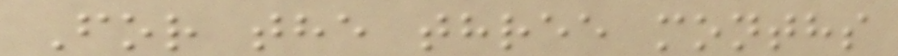For the three months
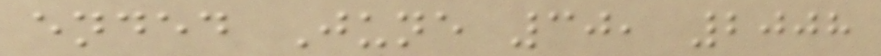ended June 30, 2008
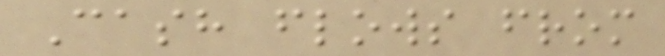Cash flows from
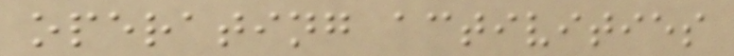operating activities
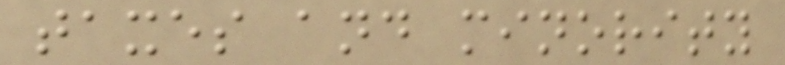taxes and minority
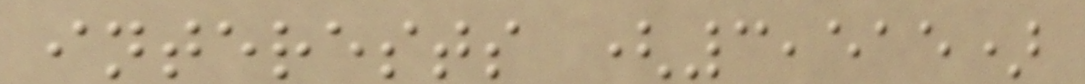interests (3,515)
